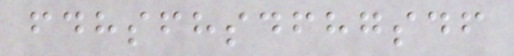fdhsfhsdfhgsdf
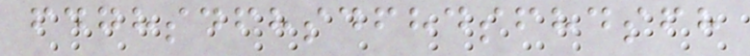fdghsdfhsdfhdsfhdsfh
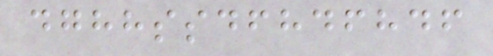dghhssdfhdfhdf
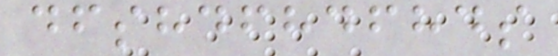dfshdfhdfhds
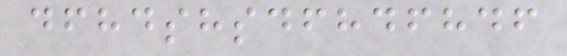dfhdshsdfhdfhdf
